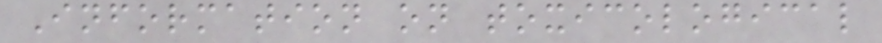Information on toxicological
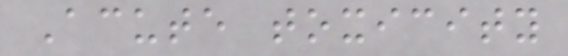Acute toxicity
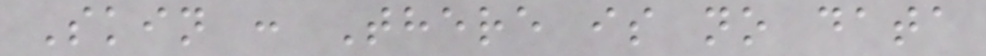Skin : There is no data
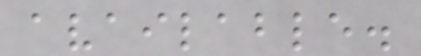available.
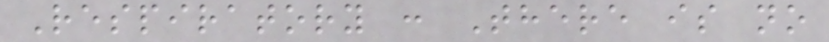Respiratory : There is no
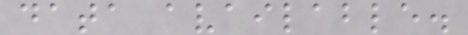data available.
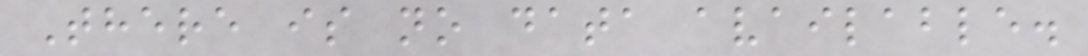There is no data available.
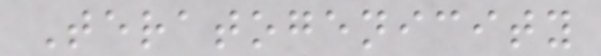Teratogenicity
